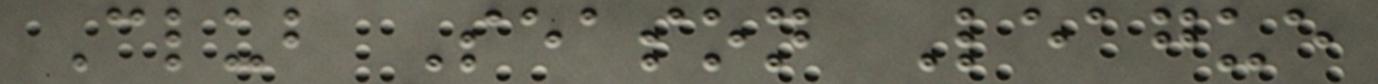Club Season League
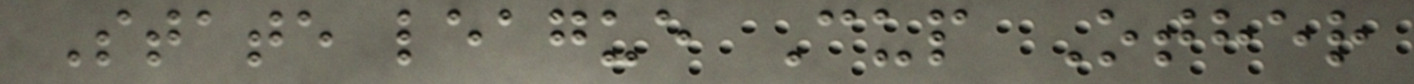State league Cup Other
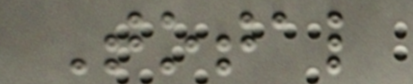Total
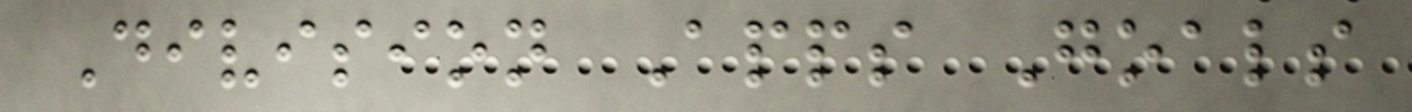Division Apps Goals
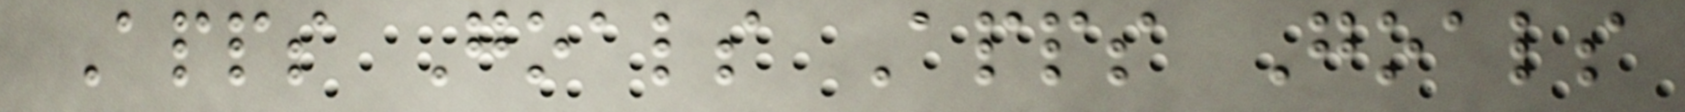Apps Goals Apps Goals
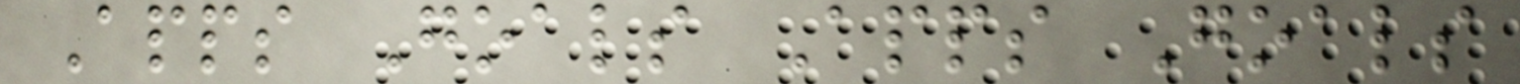Apps Goals Apps Goals
